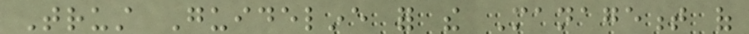Trust Guideline for the Management of
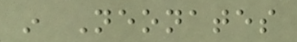in Neonates
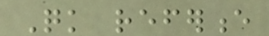Quick reference
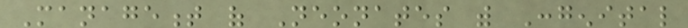Management of Neonates with Congenital
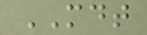MDT
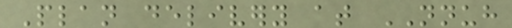Plan delivery at NNUH
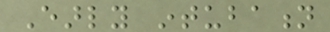Early intubation
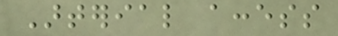Arterial access
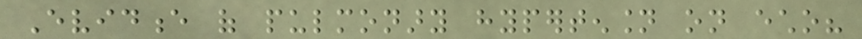Evidence of pulmonary hypertension on echo?
